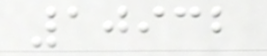10932
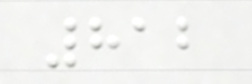812
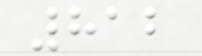812
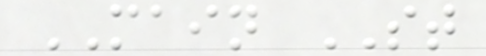MAIN ST
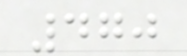470
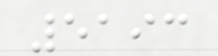5193
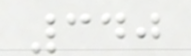340
